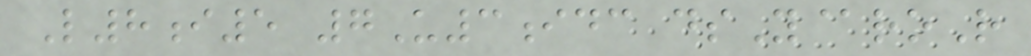L8i5 7U3idc dsY@roR
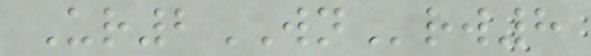Ur2WNrw8
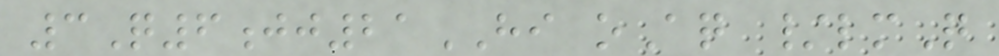3Q6jj21HI oAq /lmQ
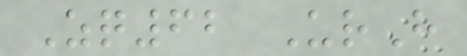Zq62 UrH
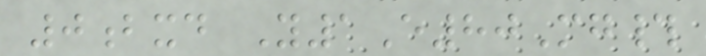0bxd Y1E80Mg#
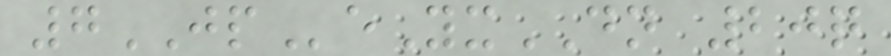7JPeYxDN 20q
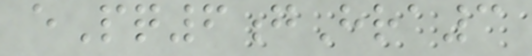ePq6gHra3
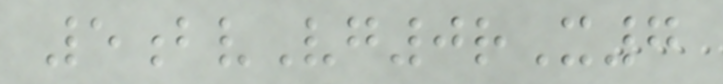5bvVg0rX7
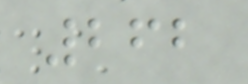262
